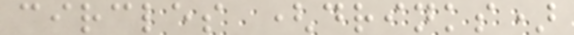circles (drinks)
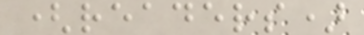(readers)
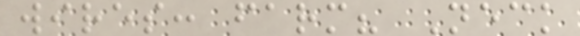wires: farm? Neck
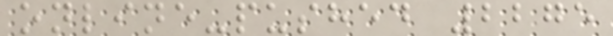online-pushed 2275
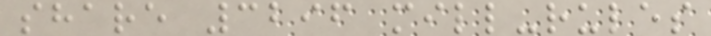share 3296 mill-rules
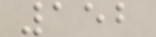152
